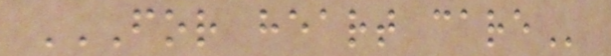FOR HEART CARE
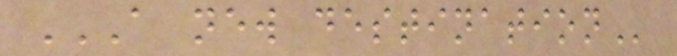A NEW DESTINATION
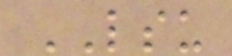LSU
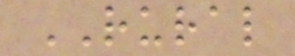RURAL
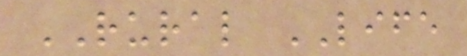RURAL LIFE
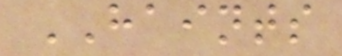HAINTS
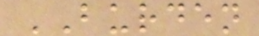BURDEN
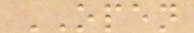OPEN
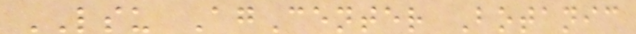LSU AgCenter Botanic
